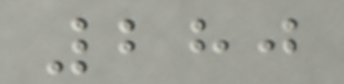280
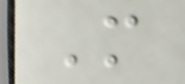M
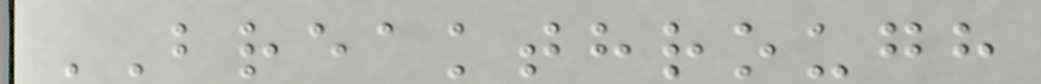BREAKTHROUGH
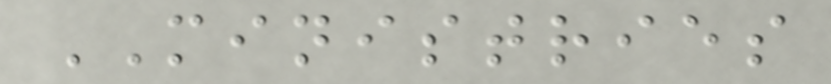MINISTRIES
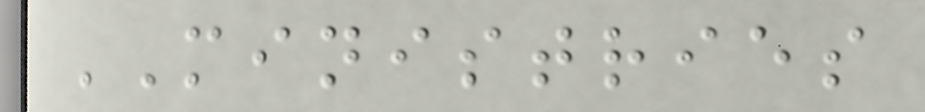MINISTRIES
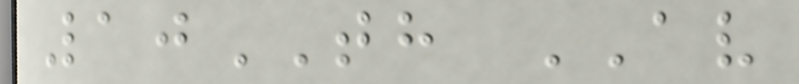10TH AV
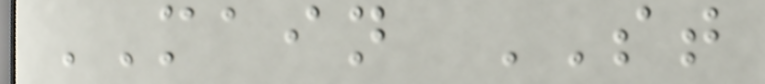MAIN ST
